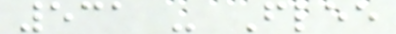531 - Flee
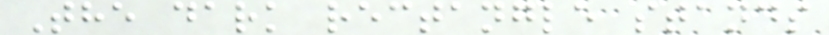The dark rectangle stands
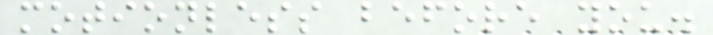motionless before you.
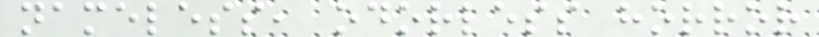nameless, odorless horror
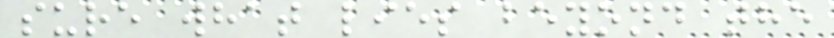sure what lies beyond the
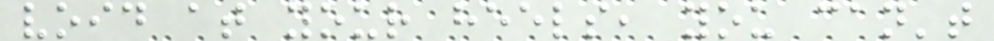void at your heels, you can't
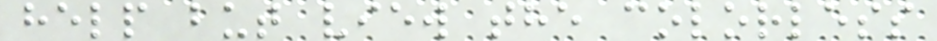help but view the colorless
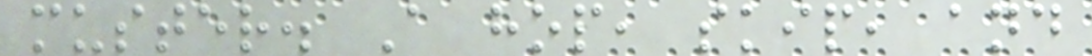muster. A hop, skip, and
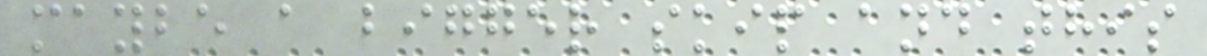maybe a bigger skip and this
